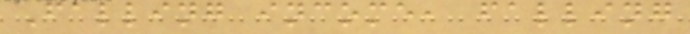Falling income, falling
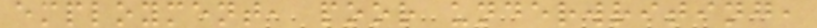employment, poor underwriting,
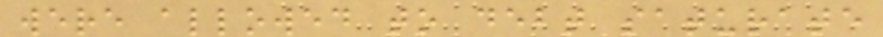were allowed to debt saturate
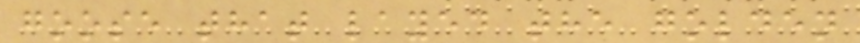goose that layed the golden
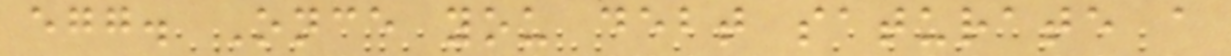egg. Once you debt saturate a
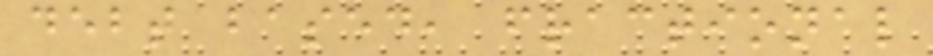debt based, fractional
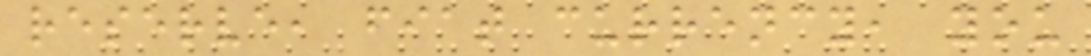reserve, fiat currency, you
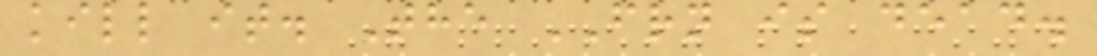kill it. The FRN is dead.
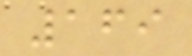169
